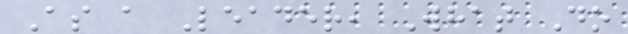As a Leader, What Do
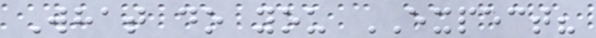What do you EXPECT?
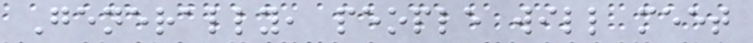Generally, people will meet
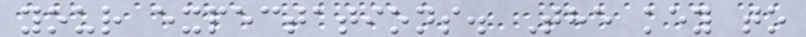your expectations. The key to
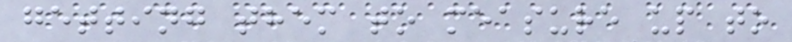getting them to measure up to
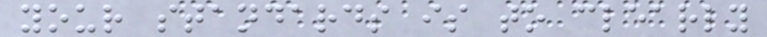your standards is to clearly
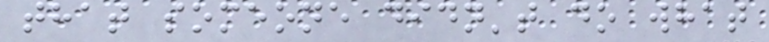that someone didn't do what
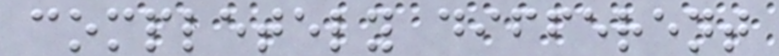completely different
